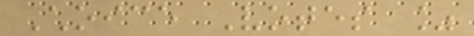Choice Votes %
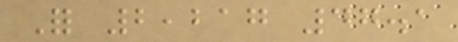For 2,217 47.1
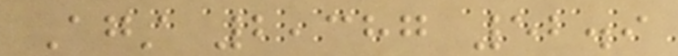Against 2,387 52.9
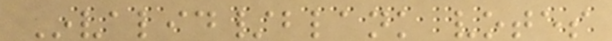Invalid/blank votes
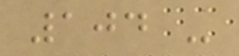104 -
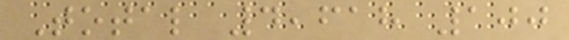Total 4,618 100
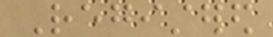Registered
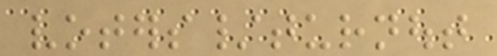voters/turnout
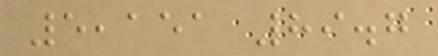5,151 89.7
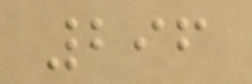296
